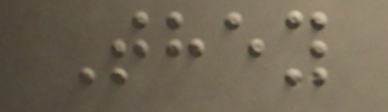They
